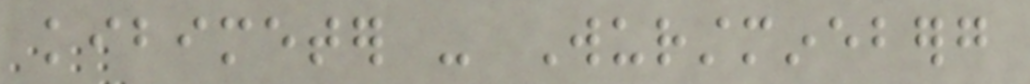kibimeter - Wurstmineberg
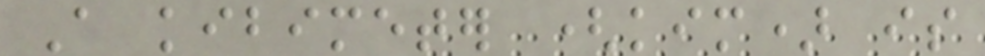A kibimeter (kim) is
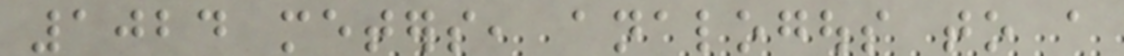1024 meters, analogous to a
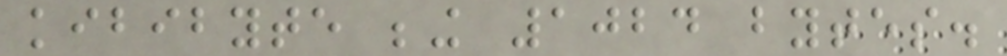kibibyte being 1024 bytes.
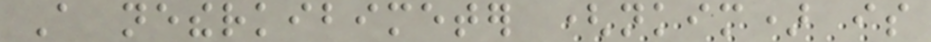A netherkibimeter (nkim) is
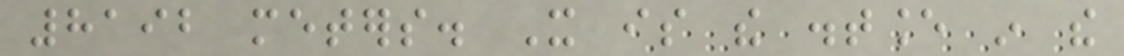8192 meters. It is the distance in the
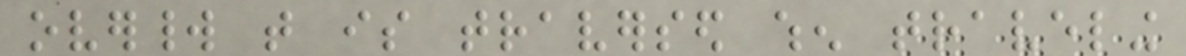overworld that is traversed when traveling
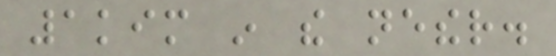1kim in the nether.
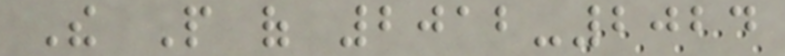The People of 2012-2024
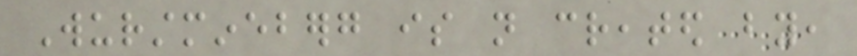Wurstmineberg is not created by,
